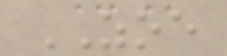ZOE
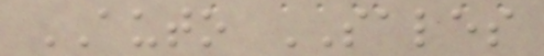AUTO SALES
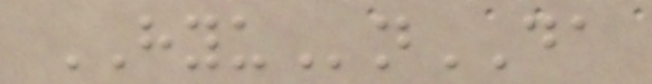HYUnDA
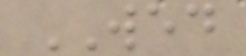WED
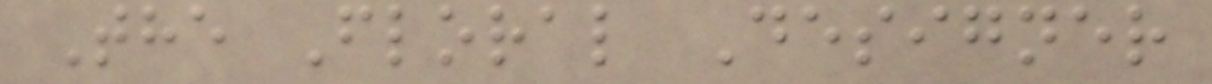The Floral Designer
